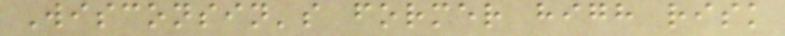Wisconsin's former high risk
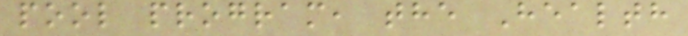pool program, the Health
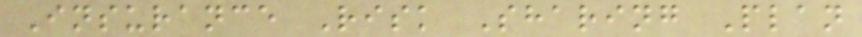Insurance Risk Sharing Plan
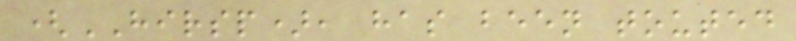(HIRSP), has been touted
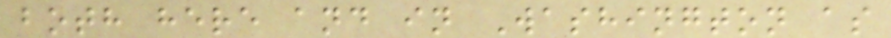both here and in Washington as
